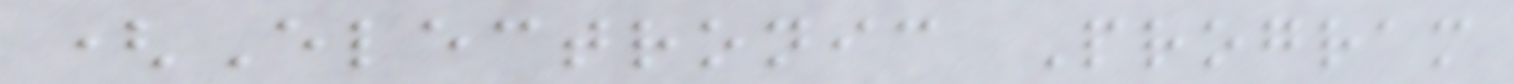(Electronic Program
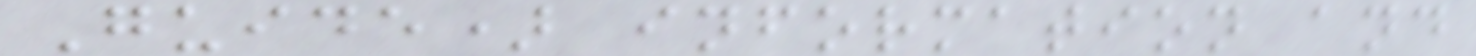Guide) information and
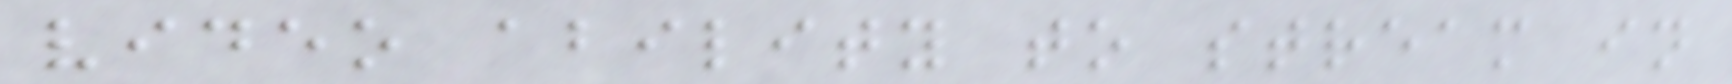video ability to stream in
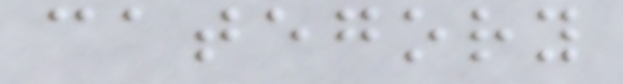category
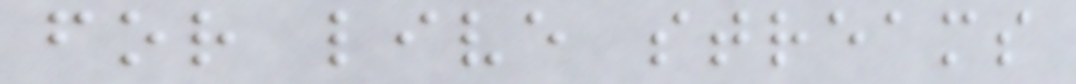for live streams
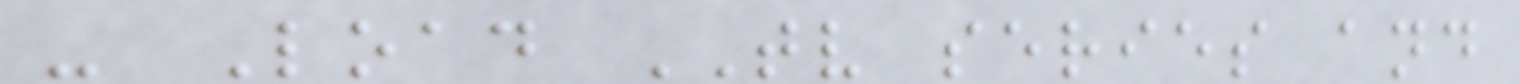- Load TV series and
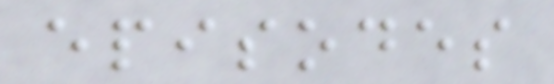episodes
